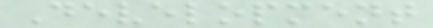Development
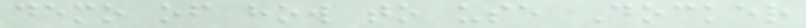demo of how to use Docker
